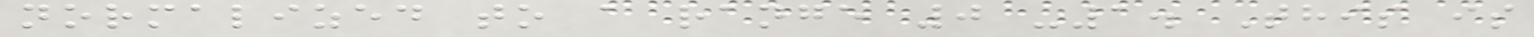normalized to a range 0 -1. This is
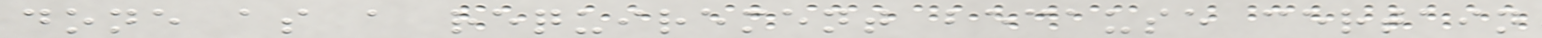done as a requirement because certain
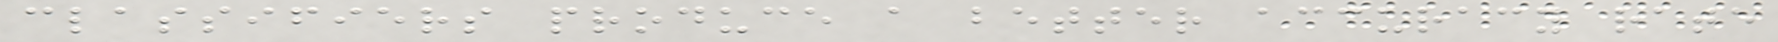classifiers produce a better accuracy rate
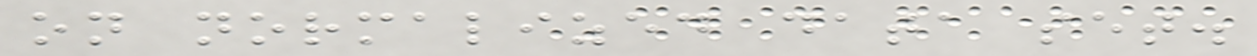on normalized data set.
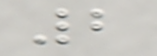2
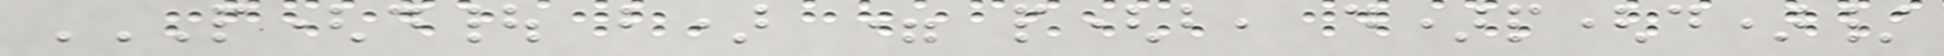P(D| B) = P(B, D)P(D)/
